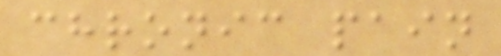chronic pain
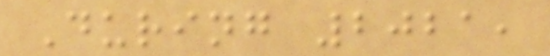During 2021,
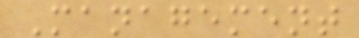Management
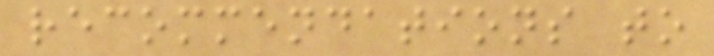recommendations to
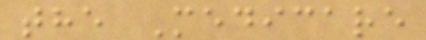the Medicare
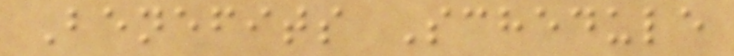Benefits Schedule
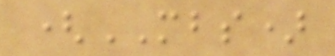(MBS)
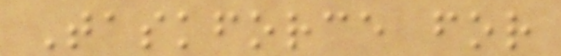Taskforce for
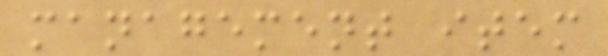management item
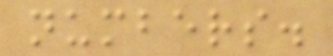numbers.
